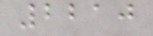2210
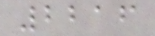2216
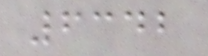6342
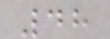48
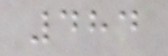484
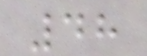48
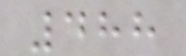488
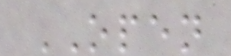OPEN
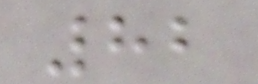82
